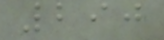290
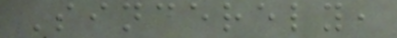Sincerely,
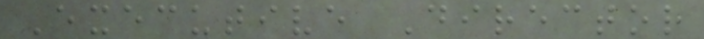Executive Director
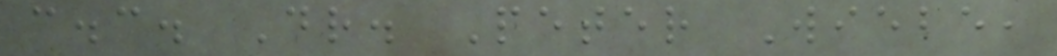c.c. Dr. Peter Wiebe,
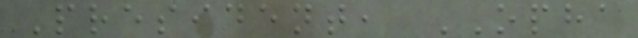President, OPHA
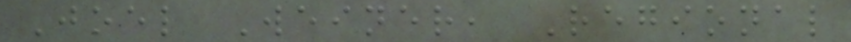Joel Weiner, Regional
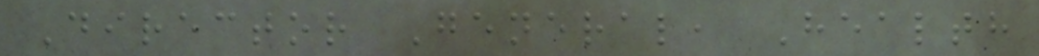Director General, Health
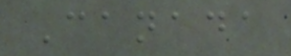Canada
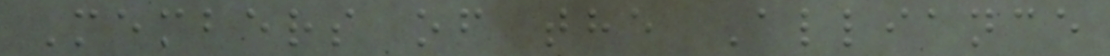Members of the Alliance
